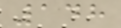148
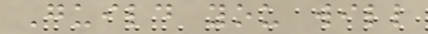Guild you will
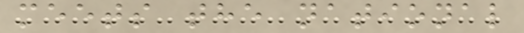meets the national
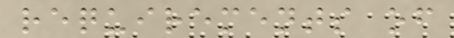requirements of
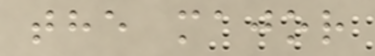the major
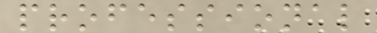professional
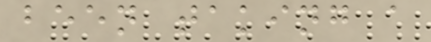been taking a
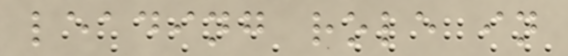leading role in
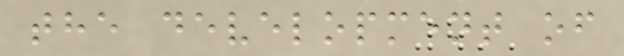the development of
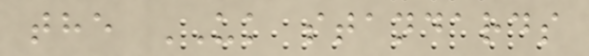the UK standards
